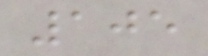105
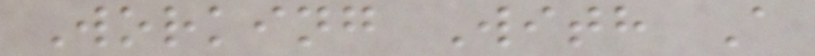Working With A
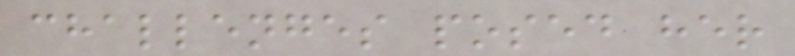challenges posed her
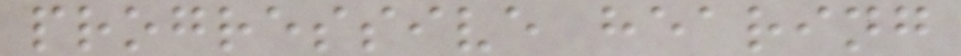progressive hearing
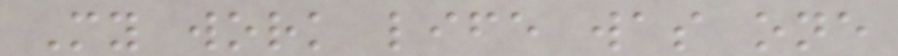My work life was one
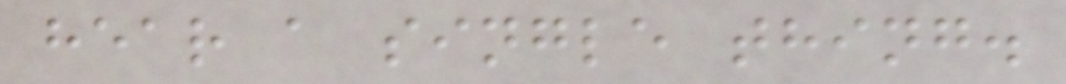hear a single thing.
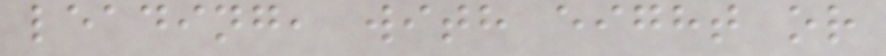leading, with eight or
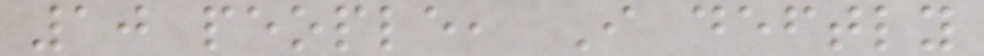10 people, I deftly
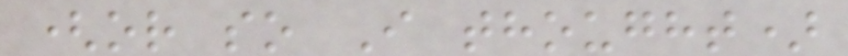(or so I thought)
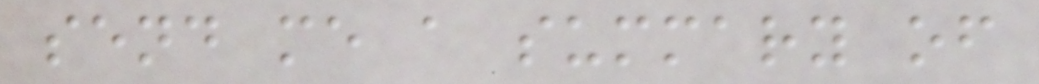send me a summary of
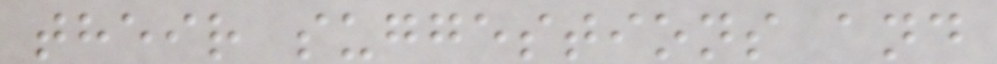their suggestions and
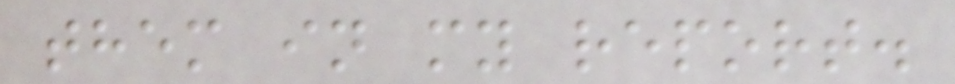them in my report.
